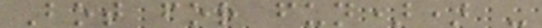Bot for fun)) -
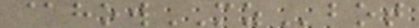@howMZbot
